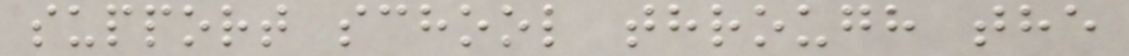support school through the
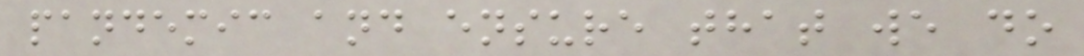pandemic and ensure that we do
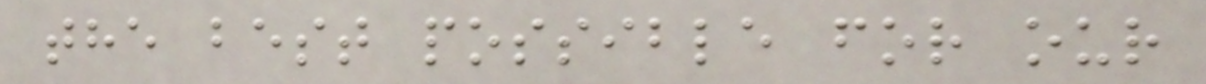the best possible for our
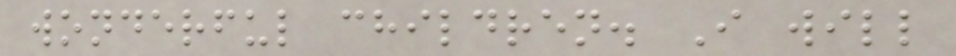wonderful children. I will
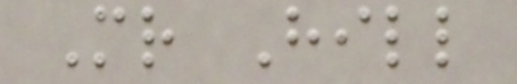Mr Hill
